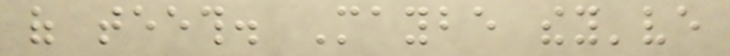of teeth. Maybe they've
